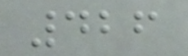426
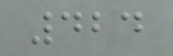424
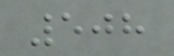508
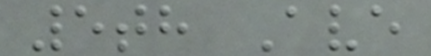5th Ave
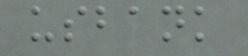usbank
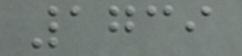1739
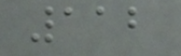112
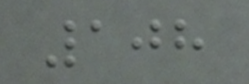108
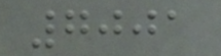7001
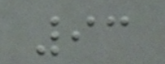93
